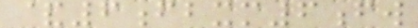&6fbxm6fw
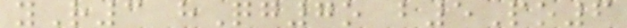yR3 hQg7o b5Po6
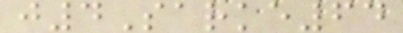j4Sarke64
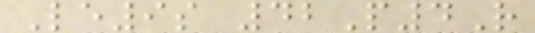Le9s 42P4R
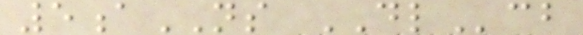5aNS DLcb
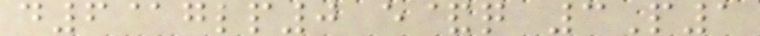d6@glp0 e&q 3P1
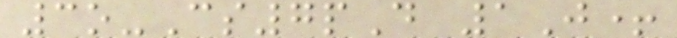3o-Cs7pD 1J+
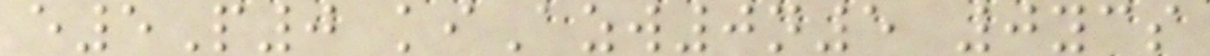e5P0 kiAzw0n5 0ycs
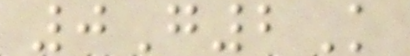0G2K
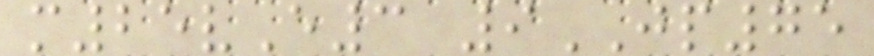m25vE3 9JP75
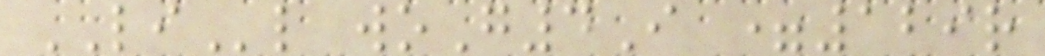LIl woG4I =129r
